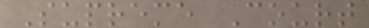Supreme Court
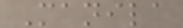Manila
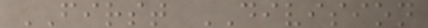FIRST DIVISION
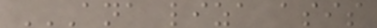ANA LIZA ASIS
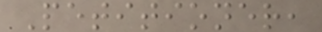Petitioner,
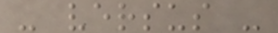- versus -
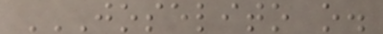JOSELITO O.
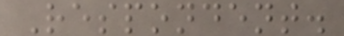Respondent.
